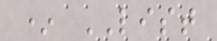* LIST
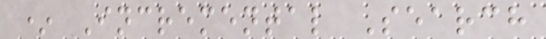* Incremental Search
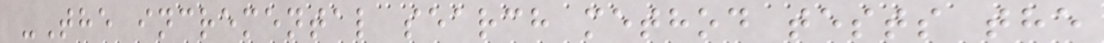-The incremental search method tests the
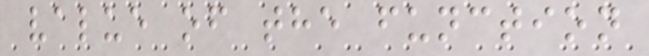value of the function
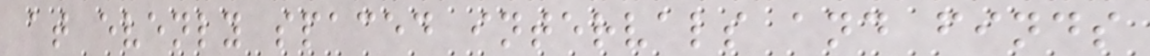at evenly spaced intervals and finds
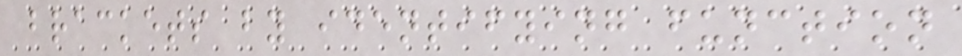brackets by identifying function
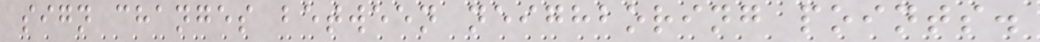sign changes between neighboring points.
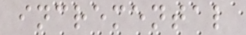incremental
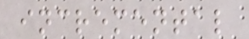incremental
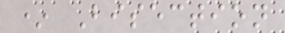* Bisection
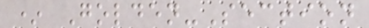* Golden-Section
